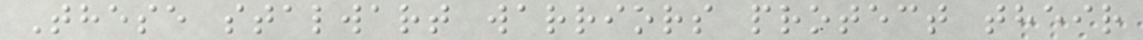These stalwart warriors protect their
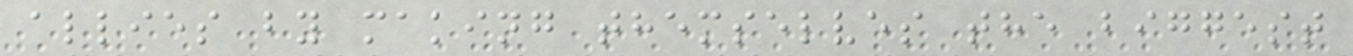allies by making themselves the biggest
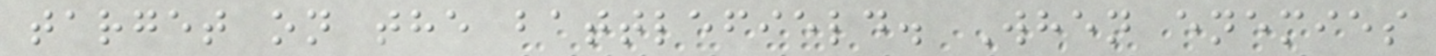target on the battlefield. When enemies
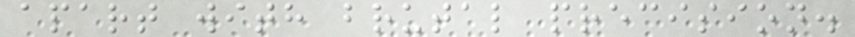apart with brutal precision.
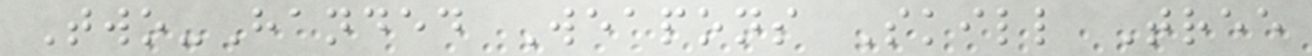Two-Handed Weapons Skill Tree
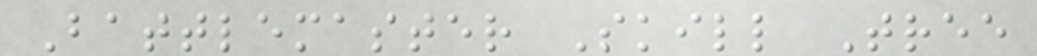Battlemaster Skill Tree
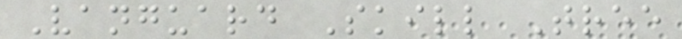Vanguard Skill Tree
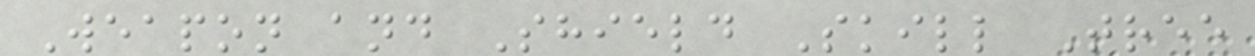Weapon and Shield Skill Tree
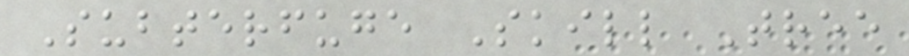Subterfuge Skill Tree
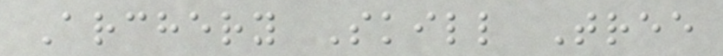Archery Skill Tree
